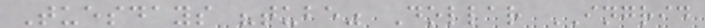Tuesdays "tube" Dollar INGRID
